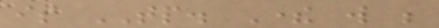is TP. There will be
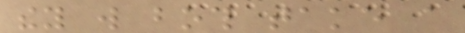they will both take a
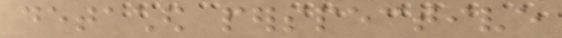detached perspective
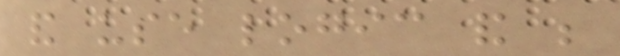and use logic and be
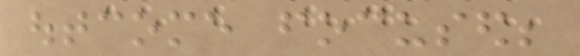outcome focused;
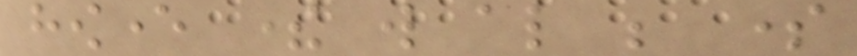however there will also be some
